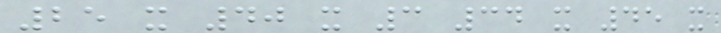25 x 40 x 3 34 x 45 x
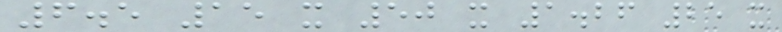6.5 15 x 50 x 1.26 25 x
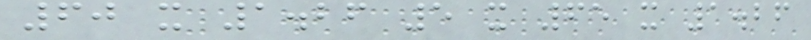60 x 1.26 5 x 65 x 1.26
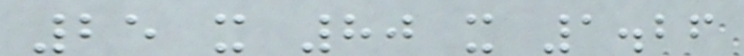25 x 80 x 1.26
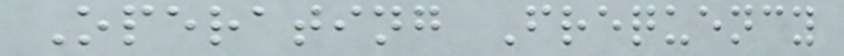Operating Frequency
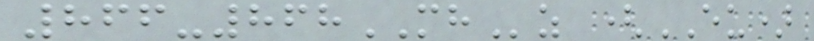866-868MHz (EU)
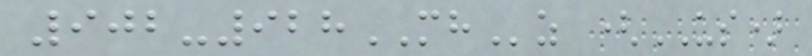902-928MHz (US)
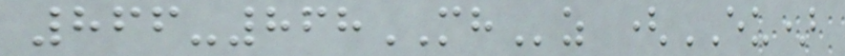866-868MHz (EU)
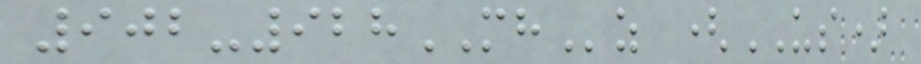902-928MHz (US)
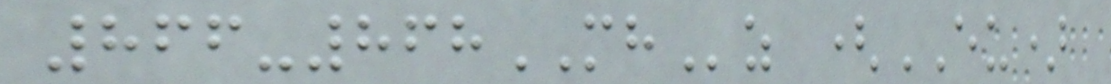866-868MHz (EU)
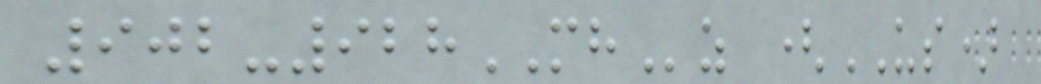902-928MHz (US)
